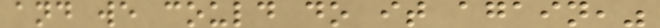and we could do it again,"
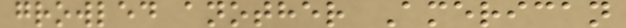growled another American
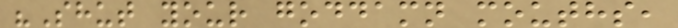"Shut your goddamn mouths,
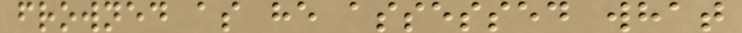frowned as he assessed what
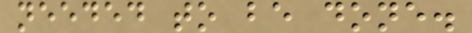needed to be done.
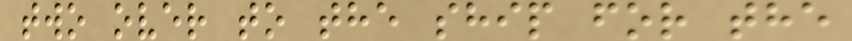two over to the ship for the
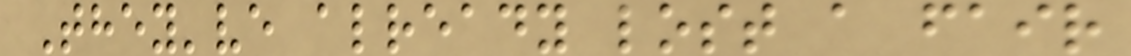They've already lost a fair
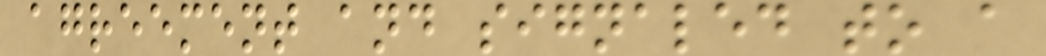agreement and signaled to a
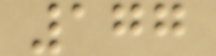177
